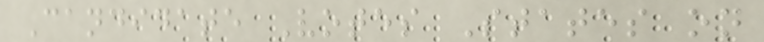Candidate Votes States on
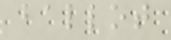ballot
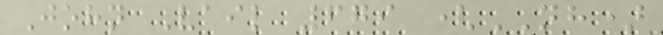John Vail 679 (NH)
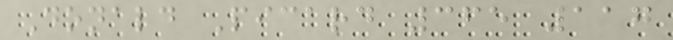Donald Picard 365 117
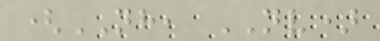(NH, NV)
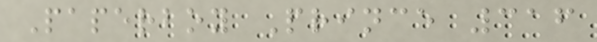Paperboy Prince 316
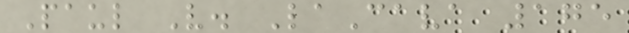Paul V. LaCava 175
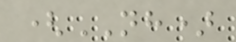(NH)
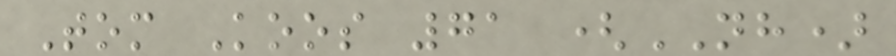Tom Koos 71 (NH)
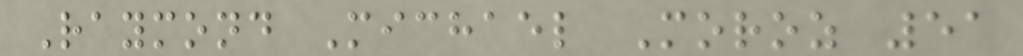Raymond Michael Moroz 51
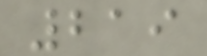219
